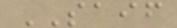SAIF
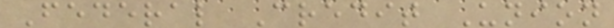Federal Credit Union
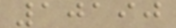10190
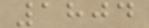1804
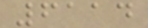6114
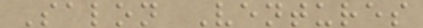Salon Ventures
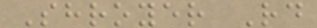Shroyer Rd
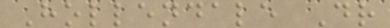Hollendale Dr
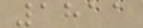1811
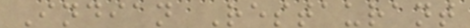Indian Restaurant
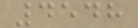4548
